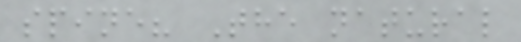spine? The natural
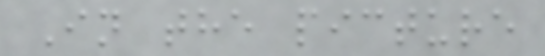In the picture
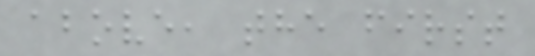above, the first
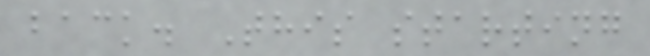back. This starting
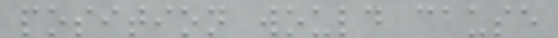position would cause
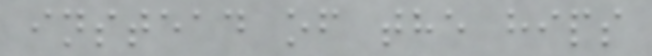instead of the hips
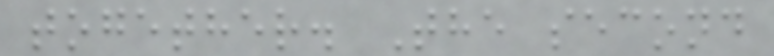together. The second
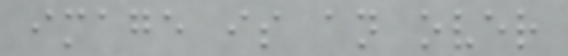image is an over
